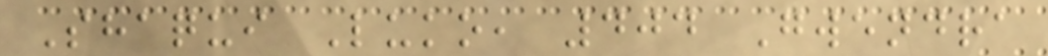Shaqui Luko, 404 Gwendra
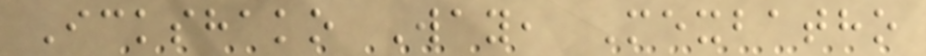Ickshako Way, Mexbatho
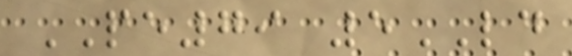PE79 5LD
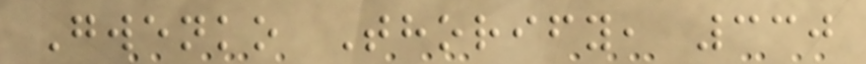Gwenko Thorify, 330
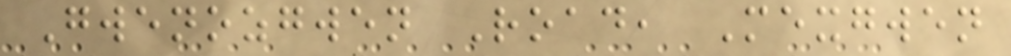Gwenozgwen Road, Mexgwen
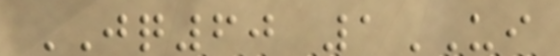JQ60 1UI
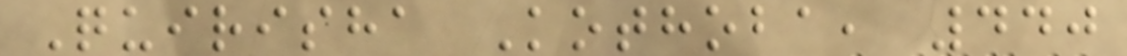Quirisha Kothoba, 440
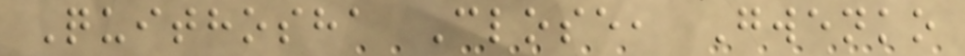Quithosha Close, Gwenko
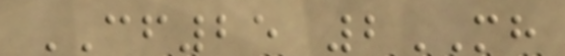CF25 2MH
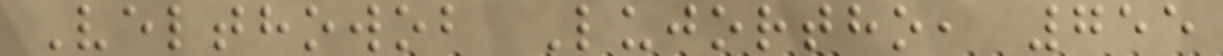Velthowob Lujortho, 755
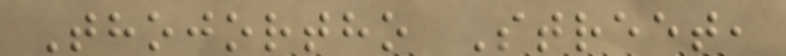Thojortho Street,
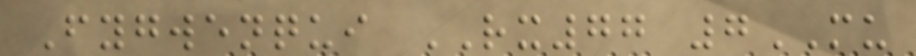Fygwenqui RX77 7MU
